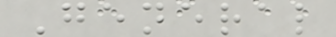General
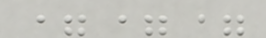===
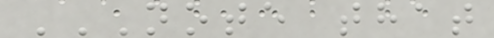NOTE THAT
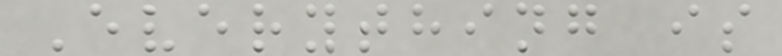Everything is
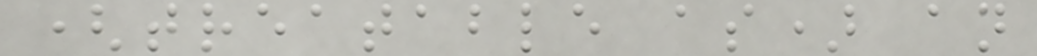(treatable as) an
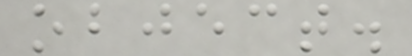object.
